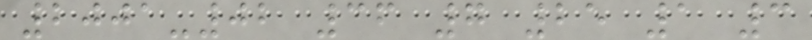2001-02 36 7 25 1 3
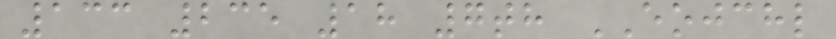133 235 18 7th EOJCHL
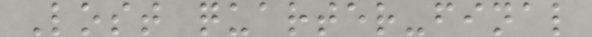Lost quarter-final
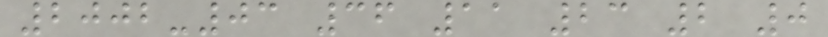2002-03 36 11 23 2 0
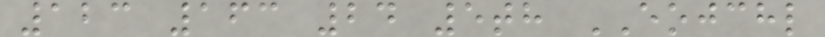123 163 24 5th EOJCHL
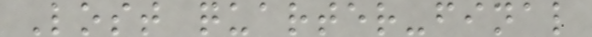Lost quarter-final
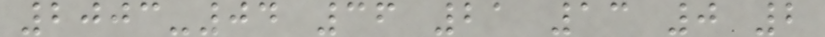2003-04 36 21 13 0 2
